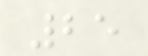25
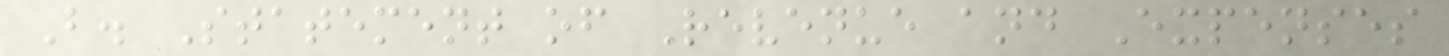B. Statement of Revenue and Expenses
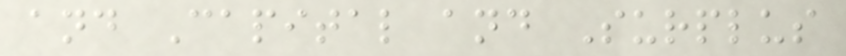and Capital and Surplus
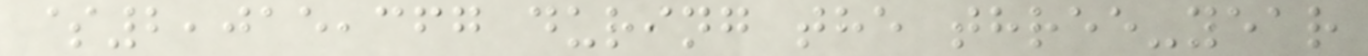$2,015,367 during the three-year
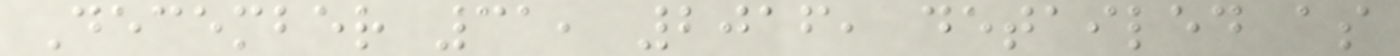December 31, 2016, detailed as
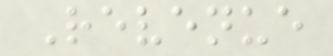Revenue
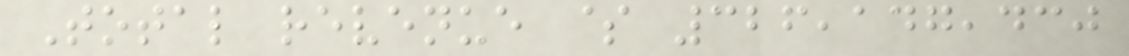Total revenue $ 326,147,430
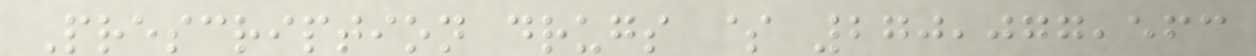Prescription drugs $ 270,077,563
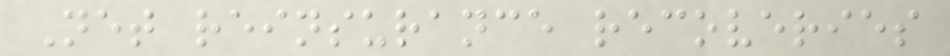Net reinsurance recoveries
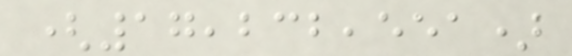(17,232,551)
